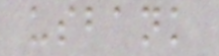usbank
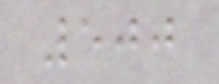500
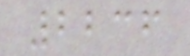2236
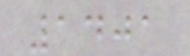1401
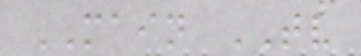MAIN TV
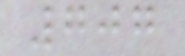707
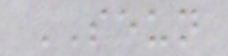SEUN
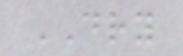DRY
